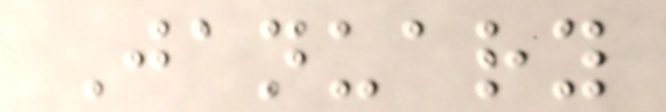January
